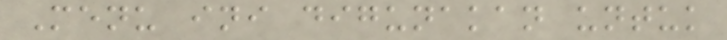Menu ini digunakan untuk
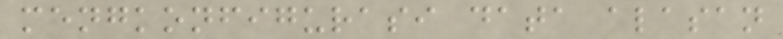mengkonfigurasi data alasan
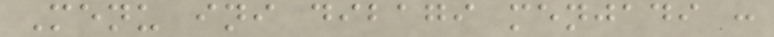Menu ini dibagi menjadi :
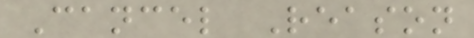Cancel Reason
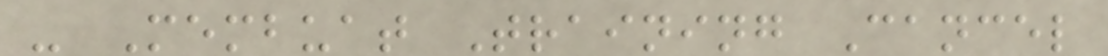- Membuat Training Cancel
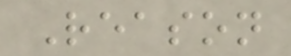Reason
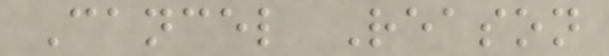Cancel Reason
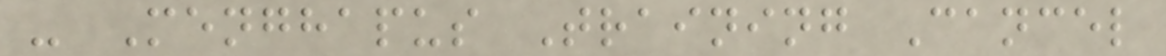- Menghapus Training Cancel
